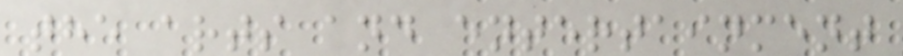the arts and entertainment
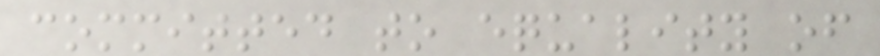committed to equality of
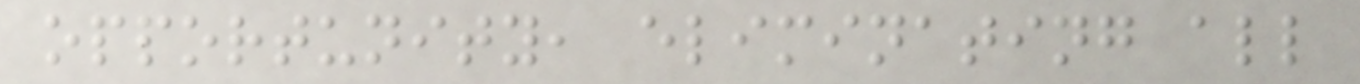opportunity, eliminating all
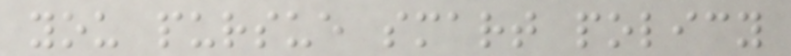you pursue smart policy
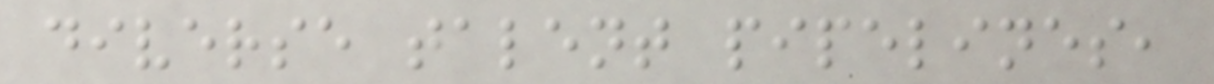diverse talent pipelines,
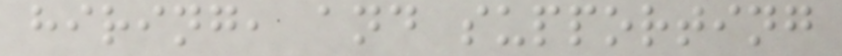hiring, and supporting
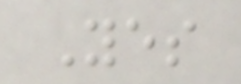Yes
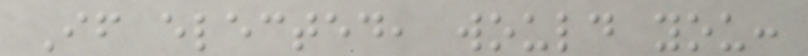If elected, would you:
